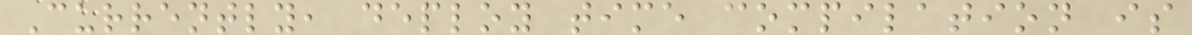Currently, deploy time compilation is
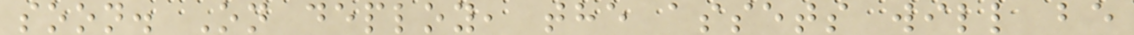soon. On deploy, the assets will be
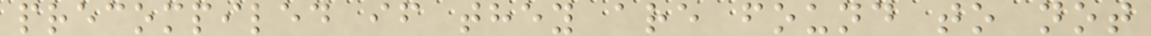precompiled if they are found to not
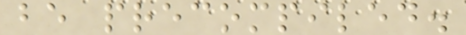be precompiled.
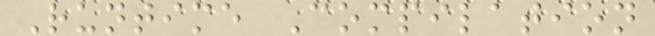Runtime Compilation
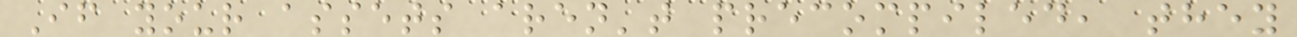If your assets aren't precompiled, they
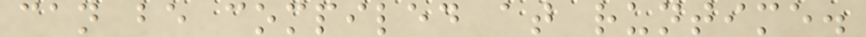can be compiled at runtime.
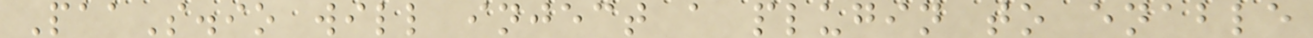PaaS.io will inject a plugin to enable
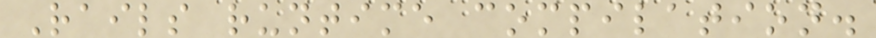Rails runtime compilation.
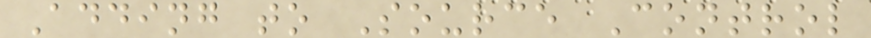Adding to Source Control
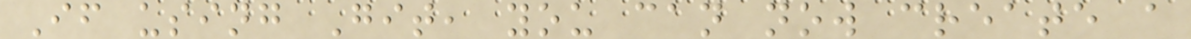If using Git, you can now create a
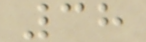38
